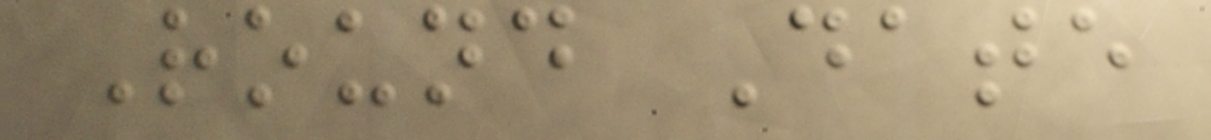Round Date
